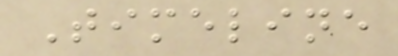Timeline
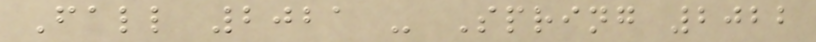Fall 2021 - Spring 2022
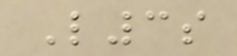L3s
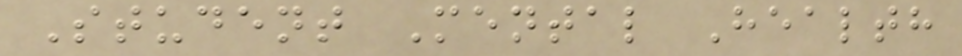Student Mental Health
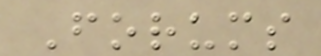Forums
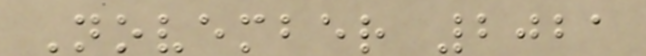November 2021
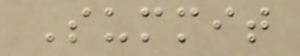Summit
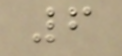6
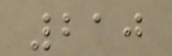210
